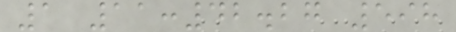1 11:42.27 598
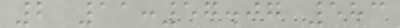2 11:57.07 583
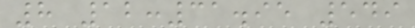8 12:31.95 549
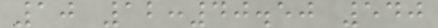10 12:40.50 540
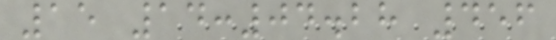15 14:04.28 456
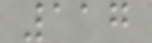117
